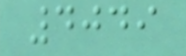4049
